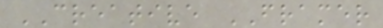CREATIVE FRAMER
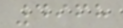4968
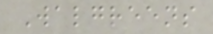Walgreens
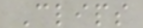Clips
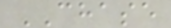CHASE
